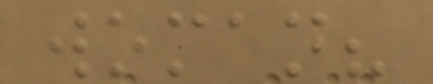woman?
